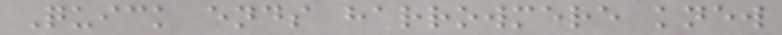Quick ends harrowmere knew
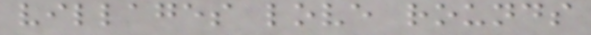villages love rounds
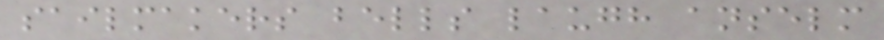sailmakers bells laugh anselm
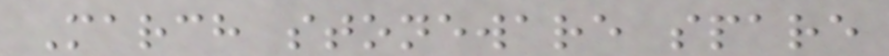March stoneware spare
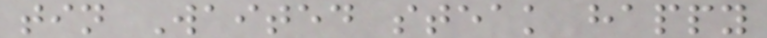tin Waited steak happy
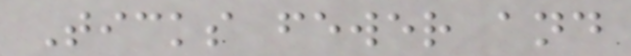Ticks fewer and
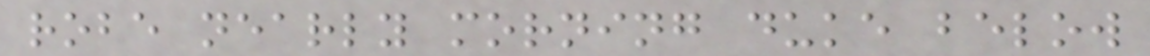robe nearly morning duke below
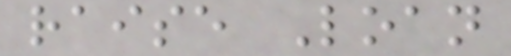raise Loan
